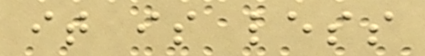it is less
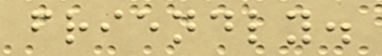friendly.
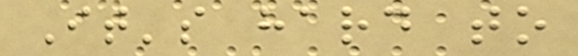It's hard to
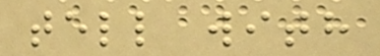tell with
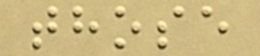those
